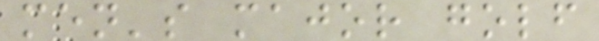men's major golf
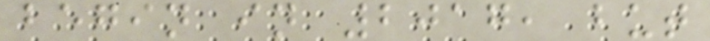begin in 2017, but
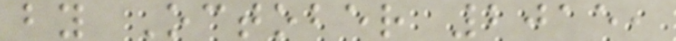by October 2015,
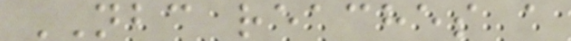NBC reaches a
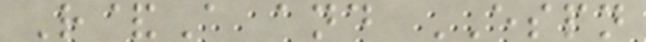R&A and ESPN
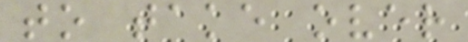to take over
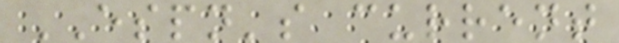ESPN's current
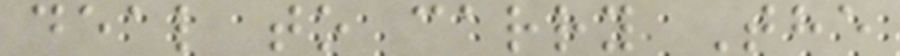deal to carry The
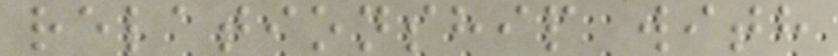relationship with
